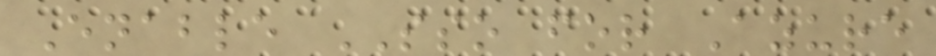Enable SSO for Azure
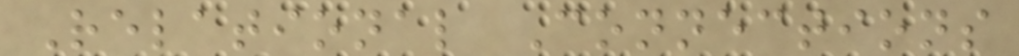Relational Connections
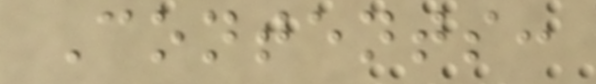Contents:
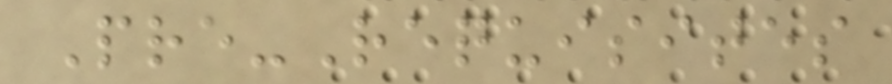Pre-Requisites
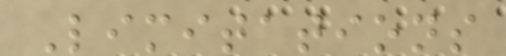Limitations
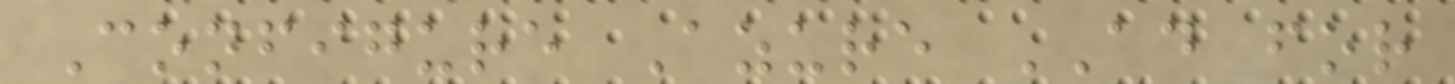Configure Azure AD for
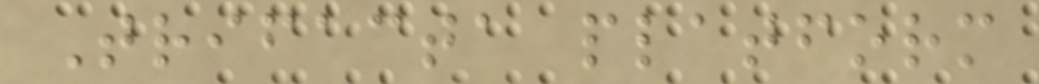Trifacta platform
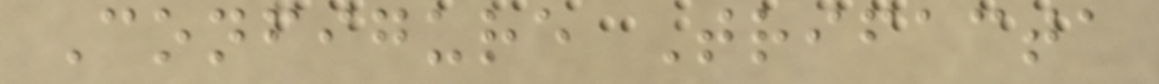Configure Trifacta
